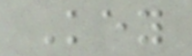Key
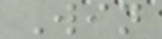Win
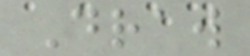Draw
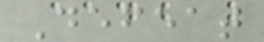Defeat
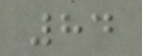84
